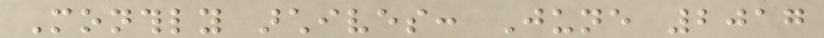Monthly archives: June 2017
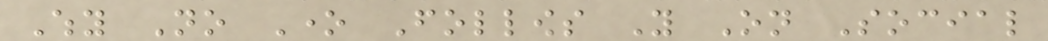Why No One Follows You On Social
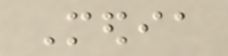Media
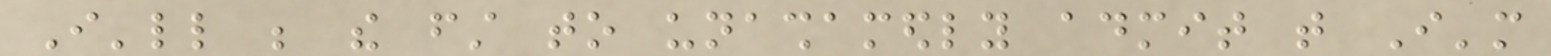I'll be the first to unashamedly admit that I'm
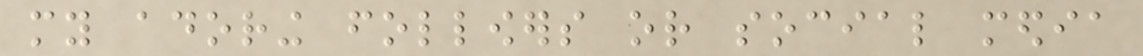my adoring followers or social media
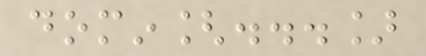domin[...]
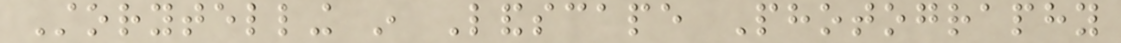Storytelling in Landscape Photography
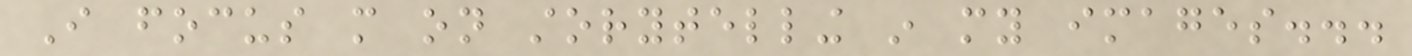I focus more on storytelling in my images...
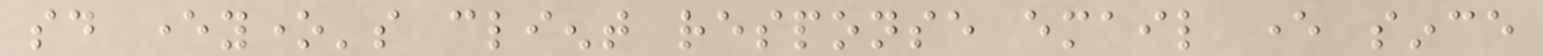said everyone's client response email ever since
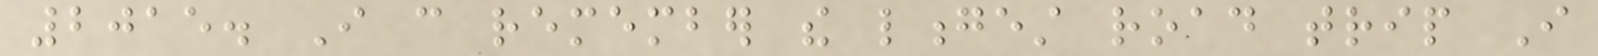2015. I can remember the longest road trip I
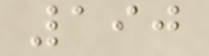190
